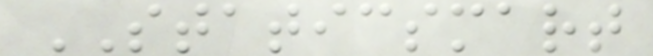STATICSMART
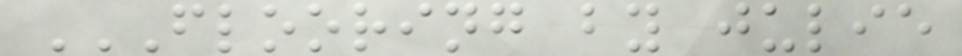FLOORING BY JULIE
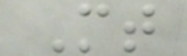Mt
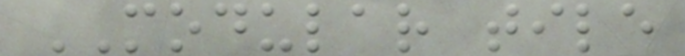MODULAR tile
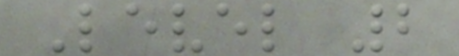Level 2
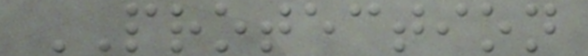PROTECTION
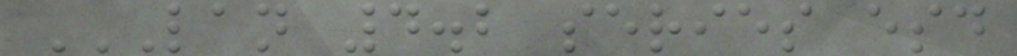LAN 4.2 SERIES ESD
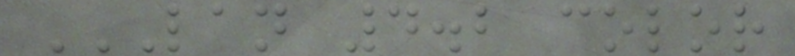LAN 4.2 COLOR
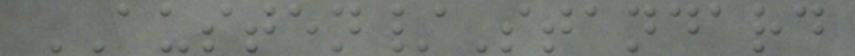AUSTEN/Standard
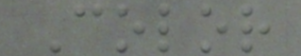Color
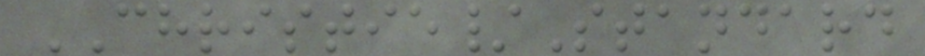CHRISTIE/Standard
